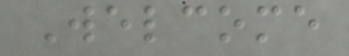Welcome
